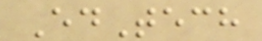EdTech
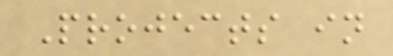Projects in
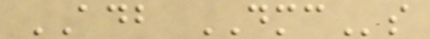ADB DMCs
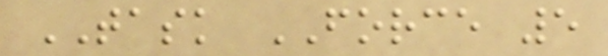TASK FORCE 5
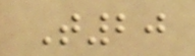T20
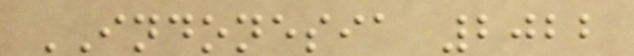INDONESIA 2022
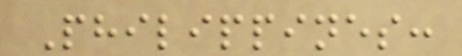Philippines:
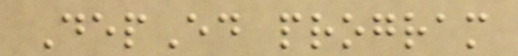DepEd program
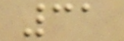31
